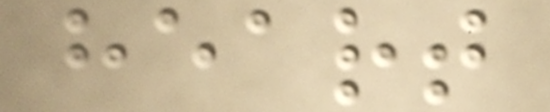heart
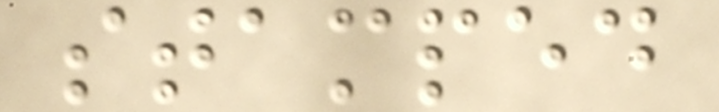stamped
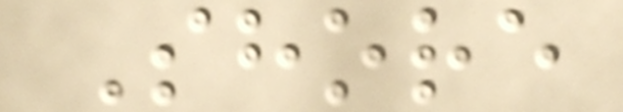Shore
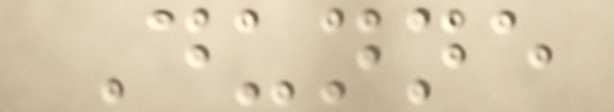Dunne
